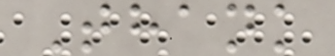Thank
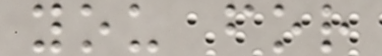you for
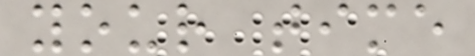your time
